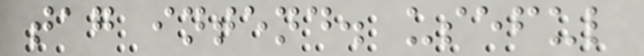tag intend. useful
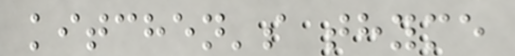kitchen's thyme
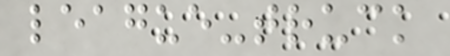league-truck
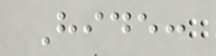Hide:
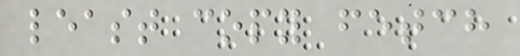least copy fetch
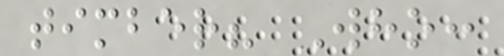timber? Who:
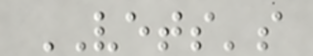VETS's
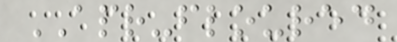APR-floured
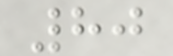80
